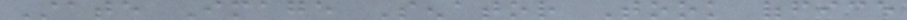State Image Senator Took office
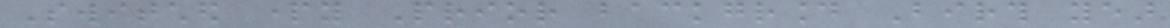Switched party Prior background Birth year
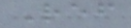Ref
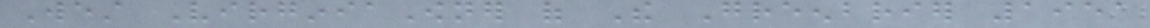West VirginiaOwner of The Greenbrier 1951
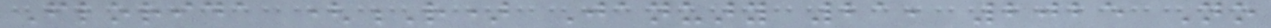Florida (R) January 21, 2025 No
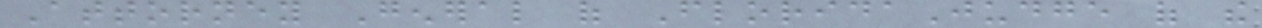Attorney General of FloridaJudge of the
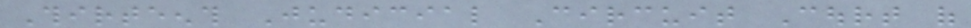Thirteenth Judicial Circuit Court of
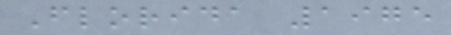Florida 1975
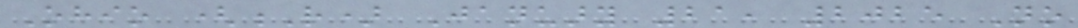Ohio (R) January 21, 2025 No
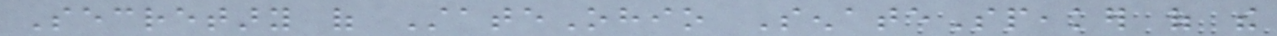Secretary of StateOhio SenateSpeaker of the
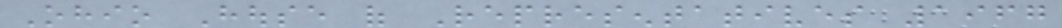Ohio House of Representatives 1967
